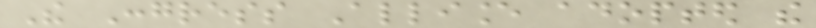The Congress Alliance adopted the
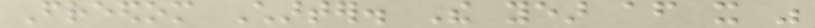Freedom Charter. The year after it was
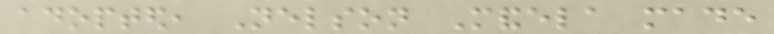adopted, Nelson Mandela made
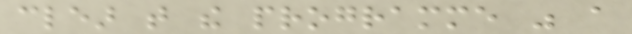clear that the programme was a
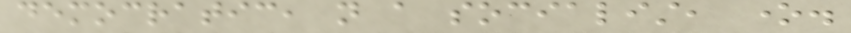democratic, not a socialist, one.
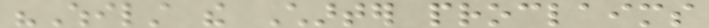"Whilst the Charter proclaims
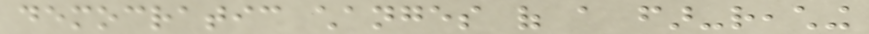democratic changes of a far-reaching
